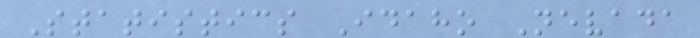Statistics Idaho Nevada
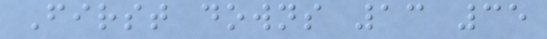First downs 13 35
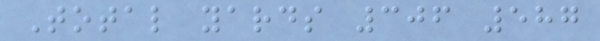Total yards 306 587
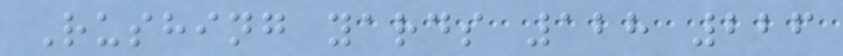Rushing yards 128 226
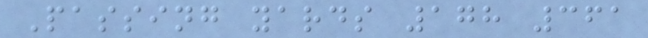Passing yards 178 361
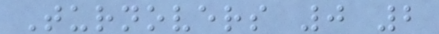Turnovers 0 2
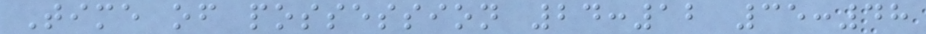Time of possession 24:12 35:48
